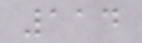114
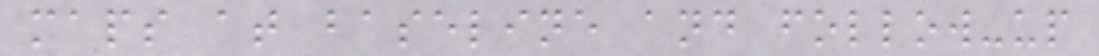maps at baseline and follow-up
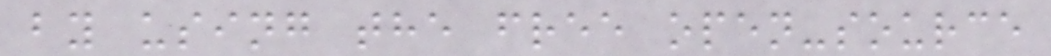by using the free open-source
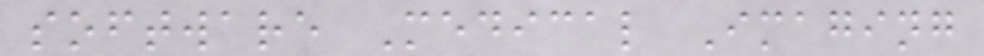software Medical Imaging
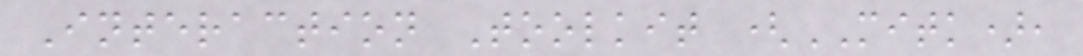Interaction Toolkit (MITK),
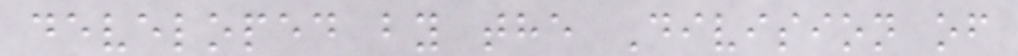developed by the Division of
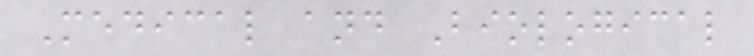Medical and Biological
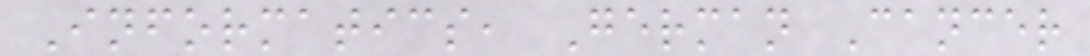Informatics, German Cancer
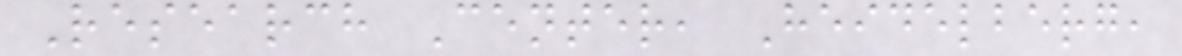Research Center, Heidelberg,
